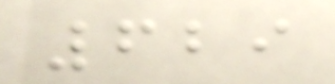629
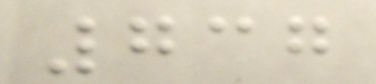737
